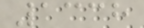1338
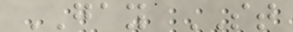GAY ST
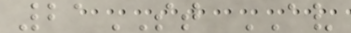21ST AV
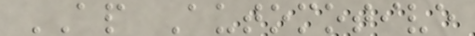AP Automotive
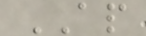AP
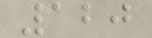120
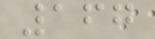167
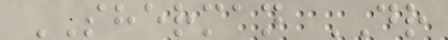SHERMAN DR
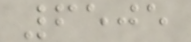6505
